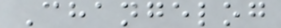Changelog
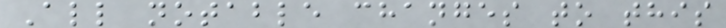All notable changes to this
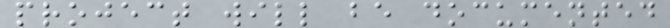project will be documented
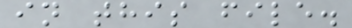in this file.
